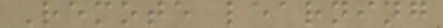Remote learning
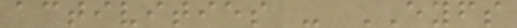activities - EYFS
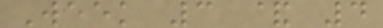Week 3 & 4
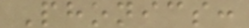Phonics:
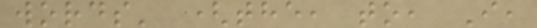words' (the, to, I,
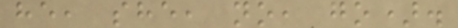he, she, no, go).
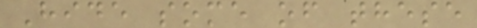Hide some of these
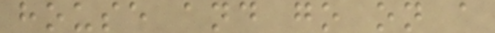house and go on a
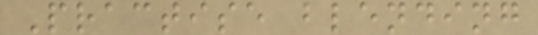Practise blending
